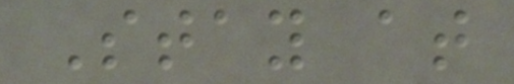Stay at
